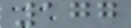177
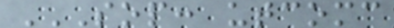SOP: UTCOMC
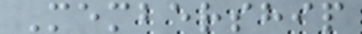Membership
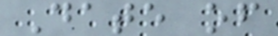Date of
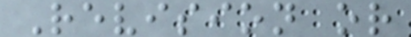Revision or
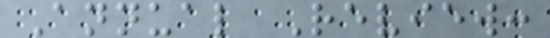Annual Review:
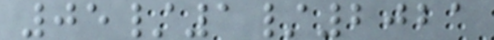05/1/2021
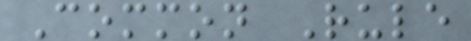Common Rule
